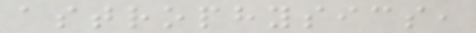astrophysics,
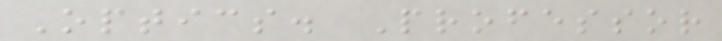Optics. Professor
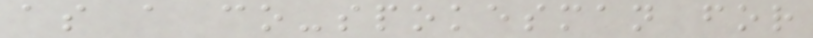as a co-spokesman for
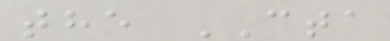the CTA
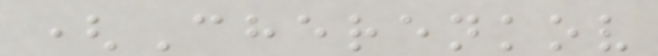(Cherenkov
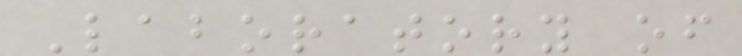Laboratory of
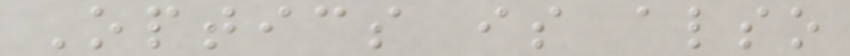Optics is also
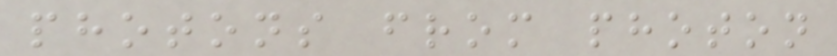photons from photon
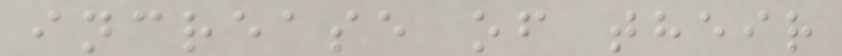increase of their
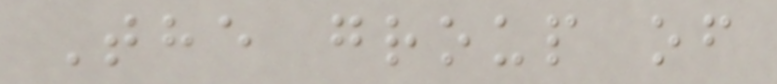The group of
